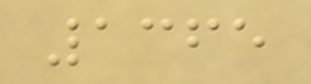1365
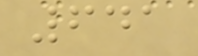641
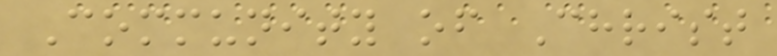Community of Christ
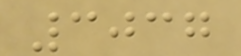3037
